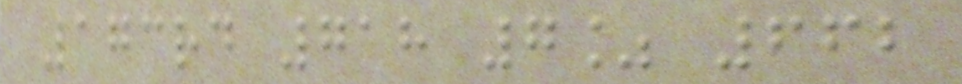173rd 718 7% 662
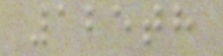125th
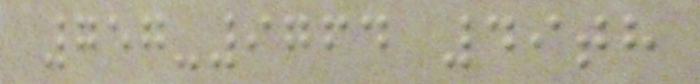757-9764 49th
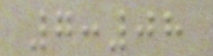7:08
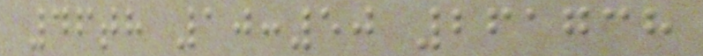46th 10:50 261738
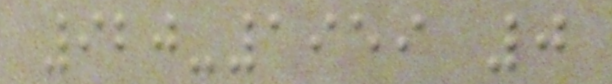920-1959 0
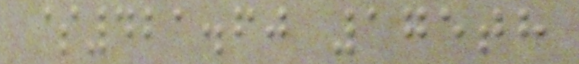$421.60 175th
